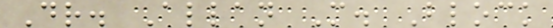Dr. Allan M. Block
